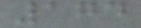174
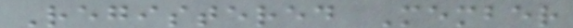Registered Member
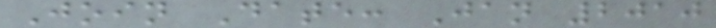Join Date: Jan 2010
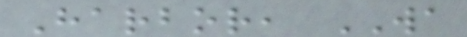Harbor, WA
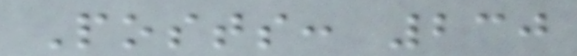Posts: 230
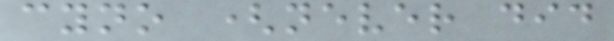cyno (never did
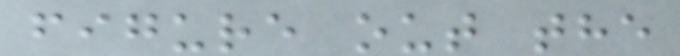figure out the
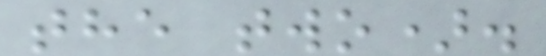the two).
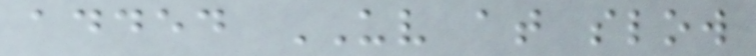added UV at slow
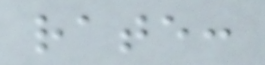rate:
